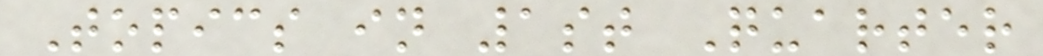Topics in 1st Quarter
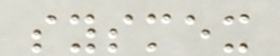sysmex
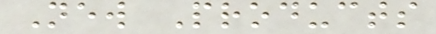New Products
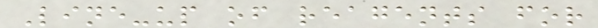Line-up of reagents for
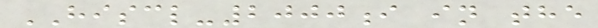HISCL-2000i in the
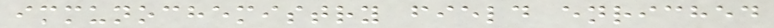immunochemistry field enriched
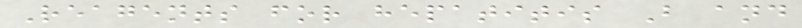Reagents for hepatitis B and
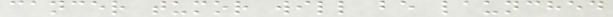cancer tumor will be launched
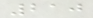210
